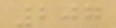207
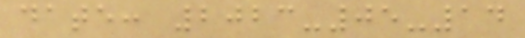date: 2023-05-14
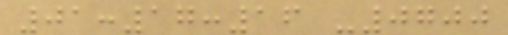01:17:16 -0700
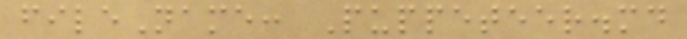fileName: Puppeteer.md
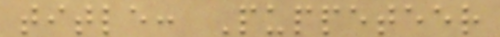title: Puppeteer
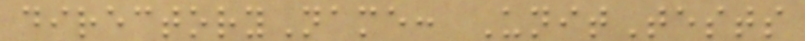directoryName: UnitTests
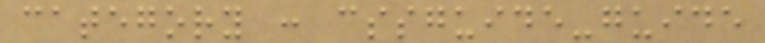category : cssguide-guide
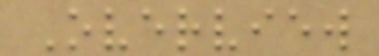Overview
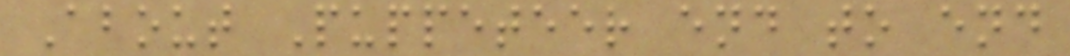About Puppeteer end to end
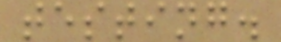testing.
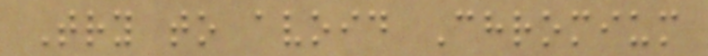Try to avoid Chromium
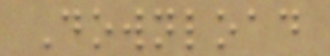Download
